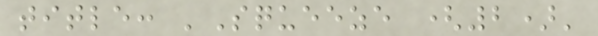title: 'Squeeze (2)'
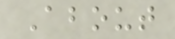About
